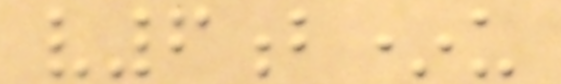v6b*u
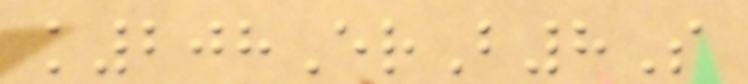k208ErB8S
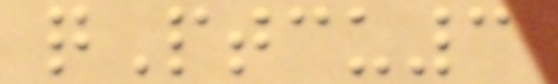qPtcu3
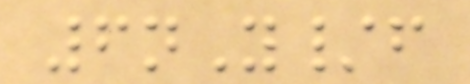6nY/f
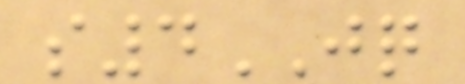s4JQ
